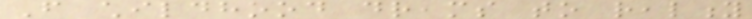From childhood dreams to reality
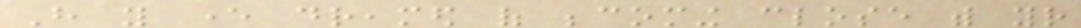Have you ever dreamed of becoming close with your
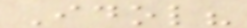Idol?
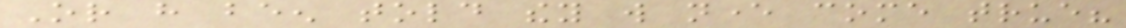Or have been told they will never come true?
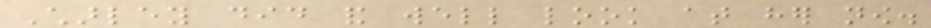Charley did and well look at her now.
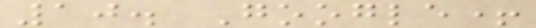10. Google+
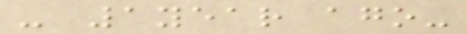- 1year ago-
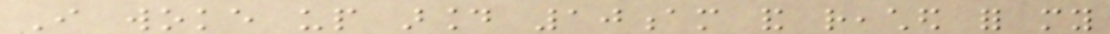I woke up around 10am and reached for my
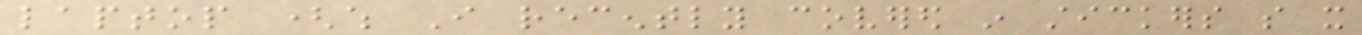laptop (which I recently covered in stickers so it
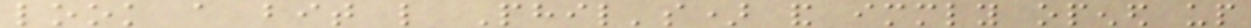look a bit like Phil's) and immediately opened up
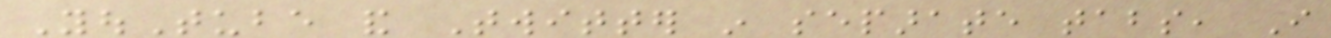YouTube and Twitter in separate tabs, I
